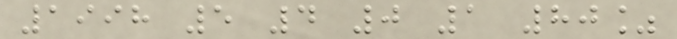1998 5 4 0 1 80%
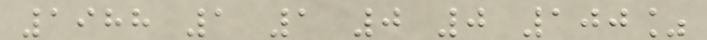1988 1 1 0 0 100%
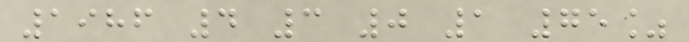1986 4 3 0 1 75%
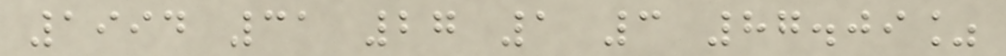1994 31 27 1 3 87.09%
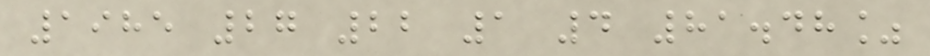1985 27 22 1 4 81.48%
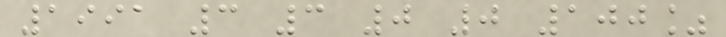1991 3 3 0 0 100%
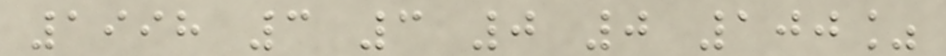1998 3 3 0 0 100%
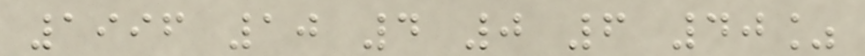1996 10 4 0 6 40%
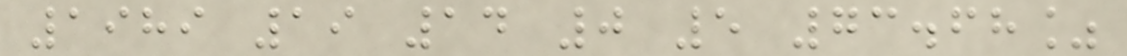1989 19 14 0 5 73.68%
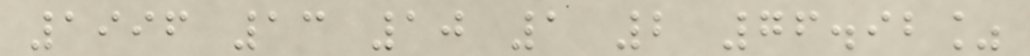1996 13 10 1 2 76.92%
